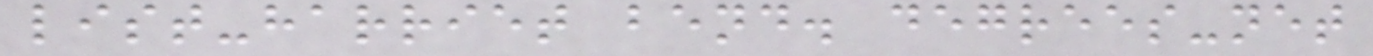list-harriet bend. degrees-net
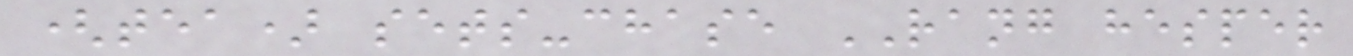(tea) sets-chase RANG hesper
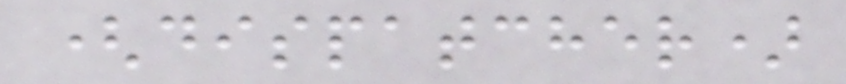(dispatcher)
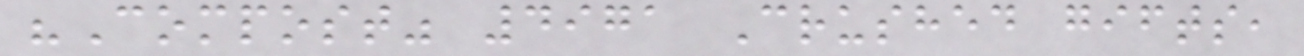"Compost" 4971 Crushed gifts,
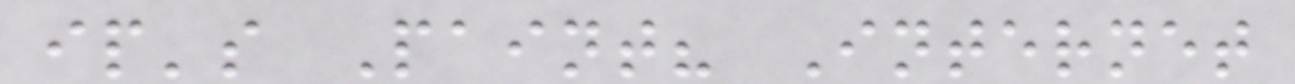ip's Paint? Internet
